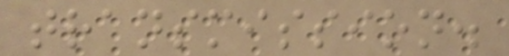transmission.
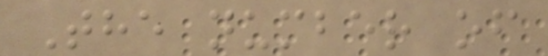The number of
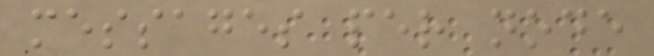messages per node
